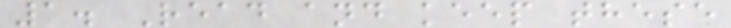1. Read and keep these
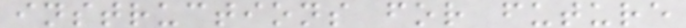instructions for future
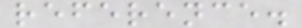reference.
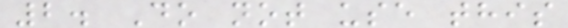2. Do not use this
